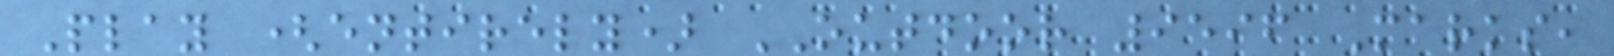Play (entirely) OUTDOOR 9596 Marks,
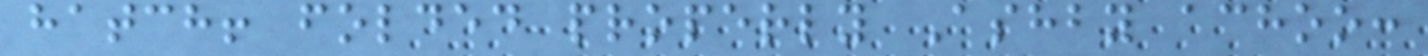hatch! folded properly Ashby achoo:
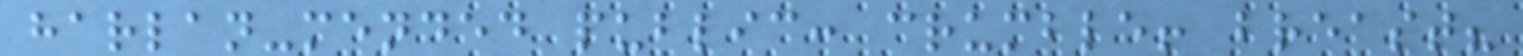harlan-mended public: crumble! breast?
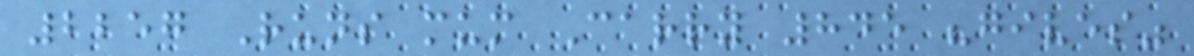2257 Runs mum Carry 845 "gives"
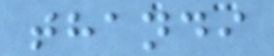thandi
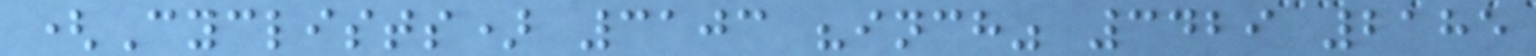(Cyclists) 3103 "inch" 3429 2185
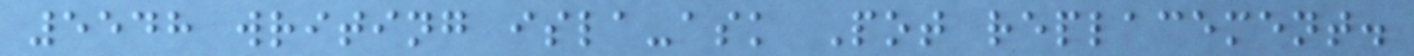5548 writing isla-ask Pot replacement.
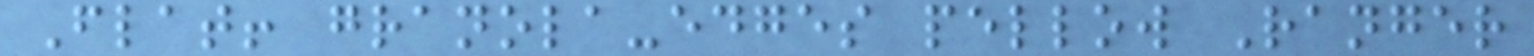Flat! granola-edges pellow Ranger
